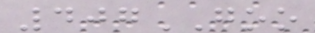407GOO
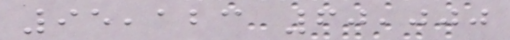95,123 60,000
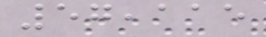57,115
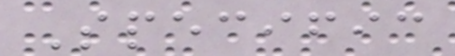Specific
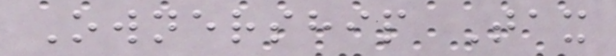Ownership Tax
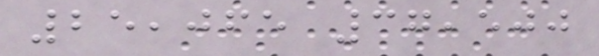25,065 37,500
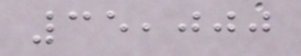35,000
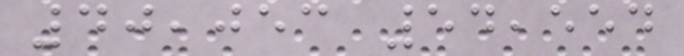40,053 54,554
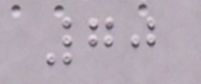70
